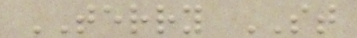TERRY ST
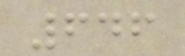646
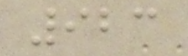923
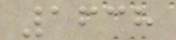1638
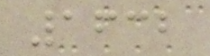1632
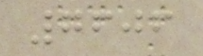7606
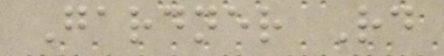Gardner Rd
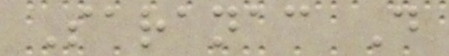Saranac D
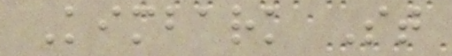Kimbark St
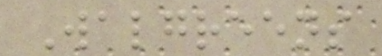Walgreens
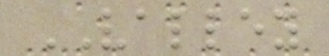VALLEY
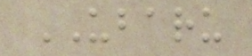UBARU
